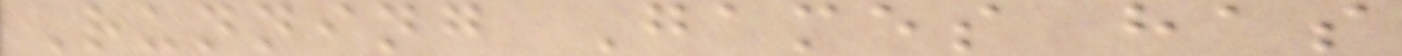Running Games has
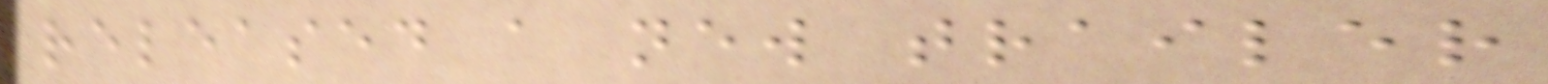released a new trailer
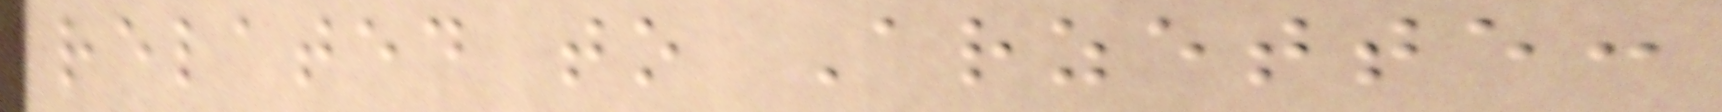related to Arzette:
